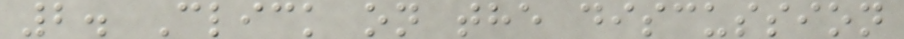2. Click on the discussion
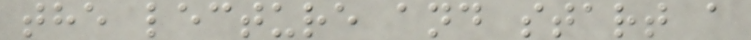the lecture and start a
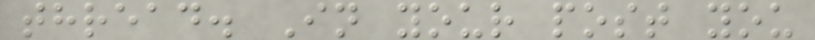thread. In your post you
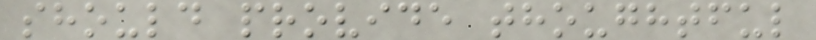should provide thoughtful
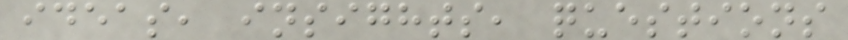ideas, insights, questions
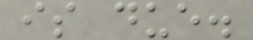is due.
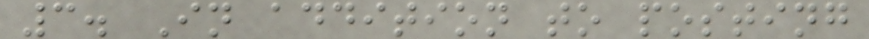3. In addition to posting
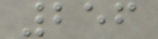256
